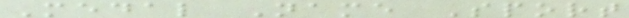Medal Name Sport
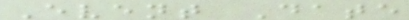Event Date
